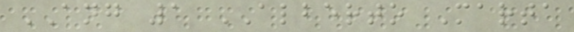ANG 1 ALBERTO Marta
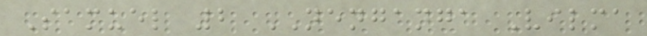Samuel 2 NENGANGA Vilma
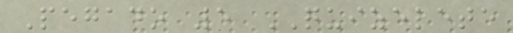Pegado 5 QUIZELETE
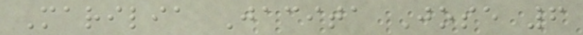Marilia Jacita Jose 6
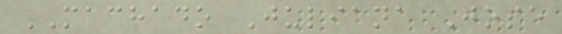MACHADO Juliana Jose
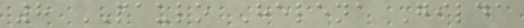8 PAULO Helena Gilda
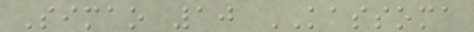Simao 10 KASSOMA
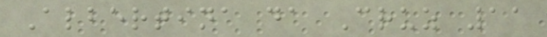Albertina da Cruz 11
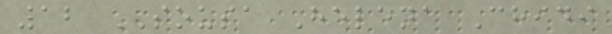12 SOUSA Helena Chidi
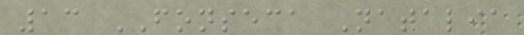13 FONSECA Natalia
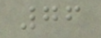76
